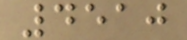4510
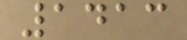1413
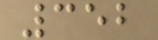352
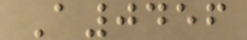A0456
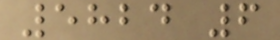5824 6
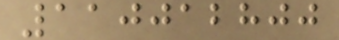110012800
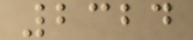2324
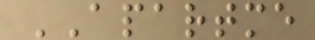APARTME
